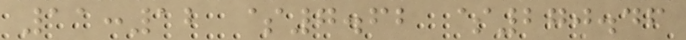11:12 $7.62 $270.46
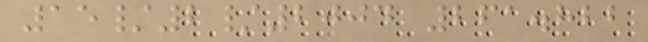15/2/2004 261.822
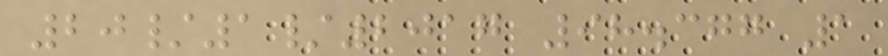20/1/2017 98.377 1
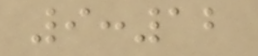9:12
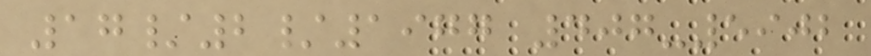17/2/1977 407-5902
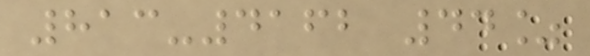813-4162 44%
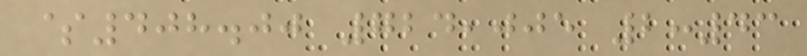$408.00 724,005 2:43
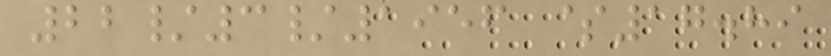22/3/1956 $17.89
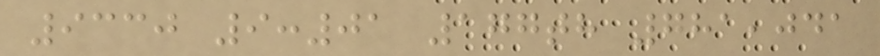9330 9:01 177th 781,041
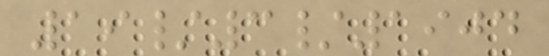19/3/1904
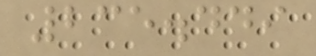235.449
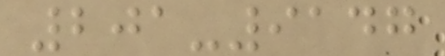201-9147
